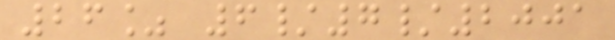26% 6/7/2001
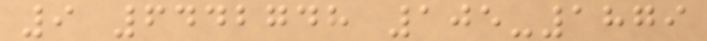9 6442748 105-1879
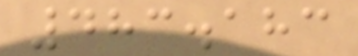483.183
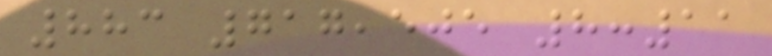883 717,505 8:11
